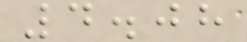4.08
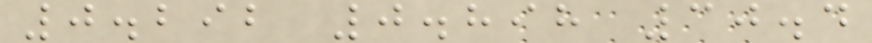0.292 0.898 30.4
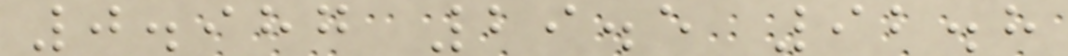0.987 29.5 92.8
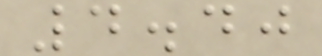4.40
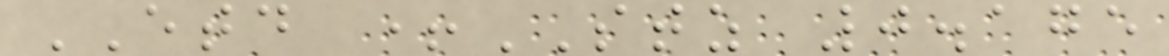ETD +STZ 0.175
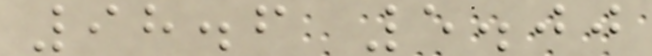98.6 5.00
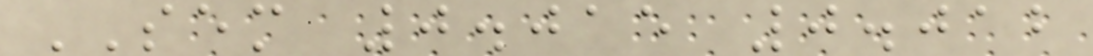SEM 0.015 0.012
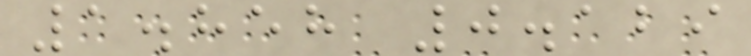1.858 0.129
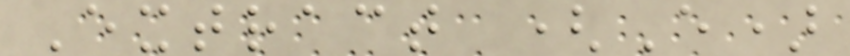Extract (E)
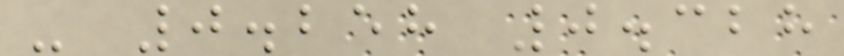- 0.258 0.328
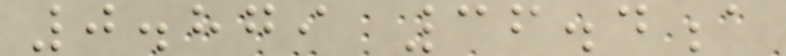0.879 36.4a
